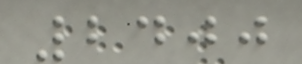2400
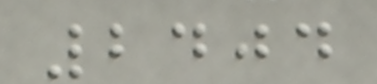2404
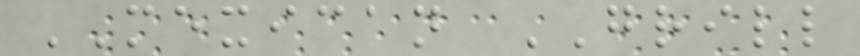MEXICAN GRILL
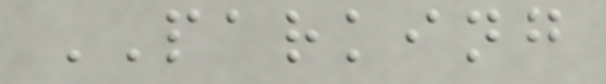PARKING
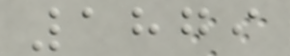1879
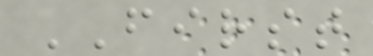FIRST
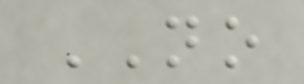NO
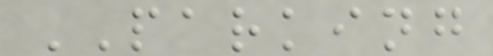PARKING
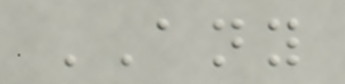ANY
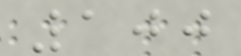100
